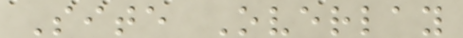Site Overlay
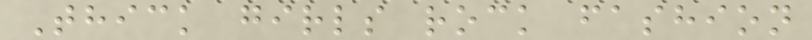Thick girls rock fashion
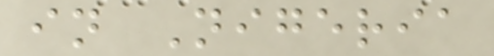in Nigeria
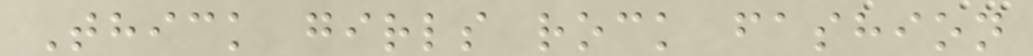Thick girls rock fashion
